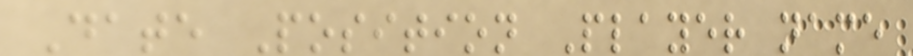Date Position Player name
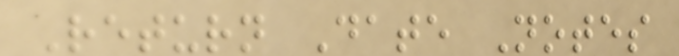Return Date Notes
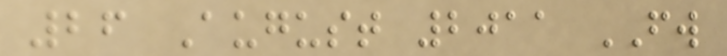26 August 2011 FW
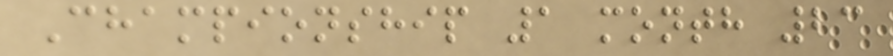Championship 1 month 23
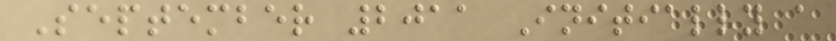September 2011 Initially a
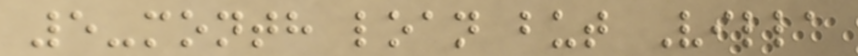5-month loan but Villa
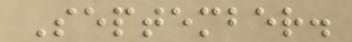September.
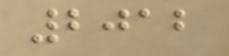2012
